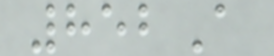852A
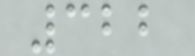322
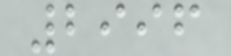2996
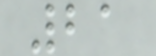21
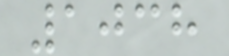1038
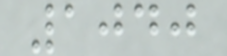1040
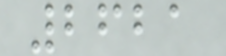2621
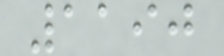1190
